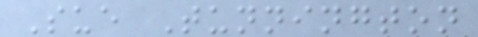Sue Tunnington
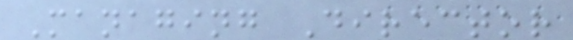Managing Director
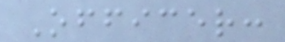Officer:
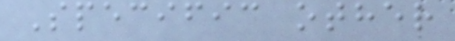Specific other
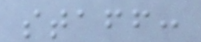staff:
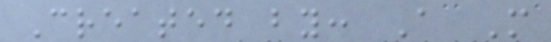Created by: A M
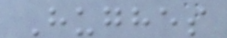Hughes
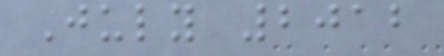July 2012
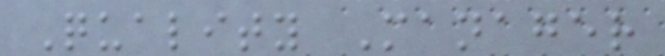Quality Manager
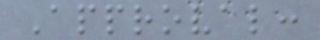Approval:
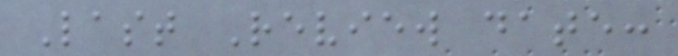Last Review date:
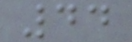44
